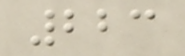223
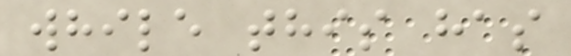while this has
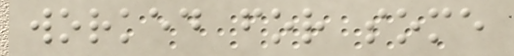worked for some
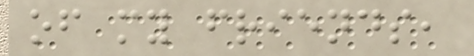of my friends,
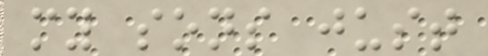my sons just
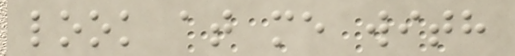look at me with
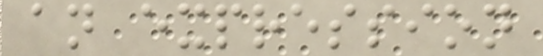an expression
